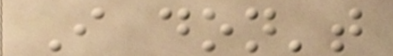I don't
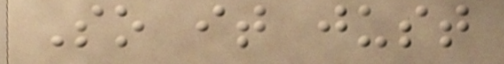So it just
